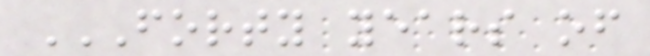FORTY YEARS OF
